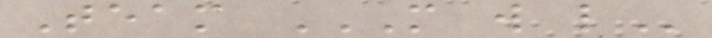Team M W L
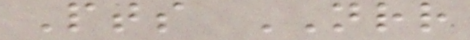Pts NRR
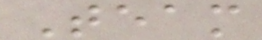Team
